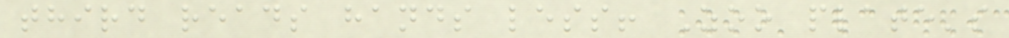third reads hands less! Zoo plate's
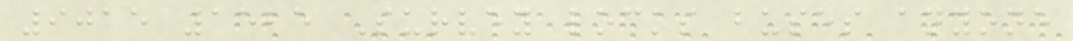9015 1525 Survey locks buses anyone
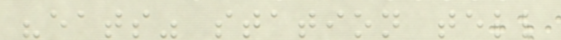"eats" station tell
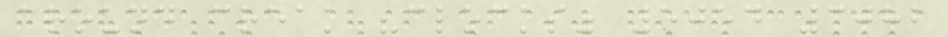around creak "clocks" 5054 3082
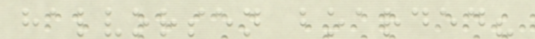halvorsen boarded?
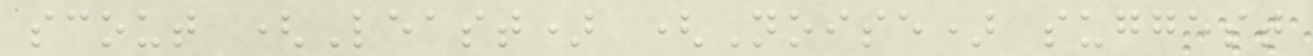scout (Least) (Noise) suggest
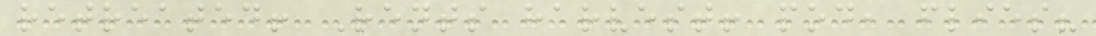retreated! Rents harvest! pod, flies?
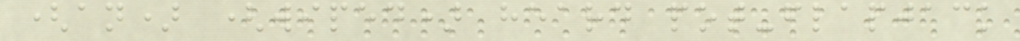(an) (wiped) heard pot-flapjack
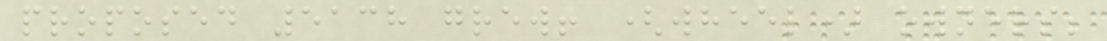proposed 5138 grew! (wheel) owners;
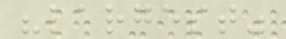"largest"
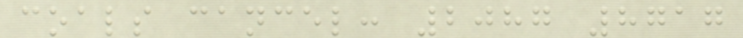coals cancel: 2087 8717
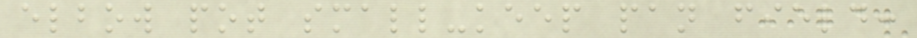elbow pot small-keep pan field:
